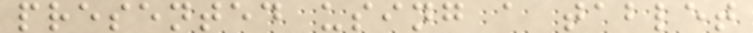presented using a tablet
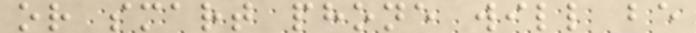or smart phone will be
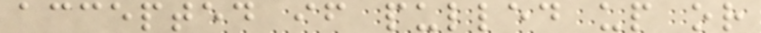accepted if pulled up or
